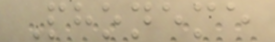Phoneme
